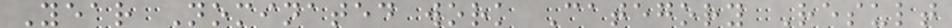Year Nominated work Category Result
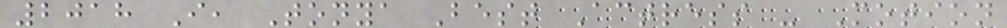2018 I, Tonya Best Actress - Motion
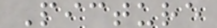Picture
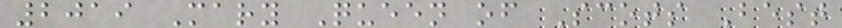2019 Mary Queen of Scots Best
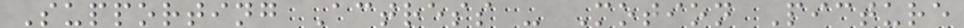Supporting Actress - Motion Picture
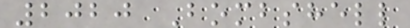2020 Bombshell
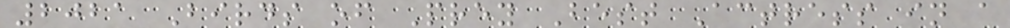2021 Birds of Prey Best Actress in a
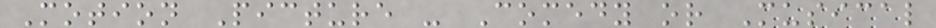Motion Picture - Comedy or Musical
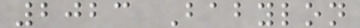2023 Babylon
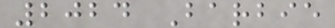2024 Barbie
